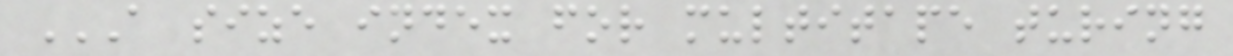A SIZE INDEX FOR MULTITAPE TURING
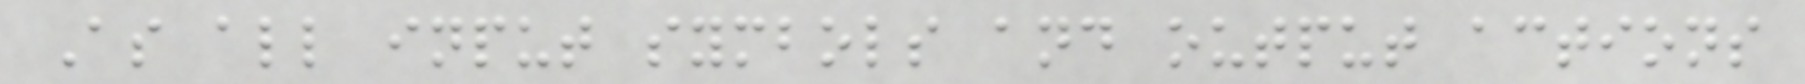As all input symbols and output actions
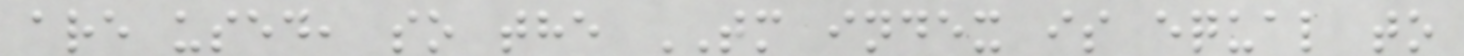are used, so the TM index is equal to
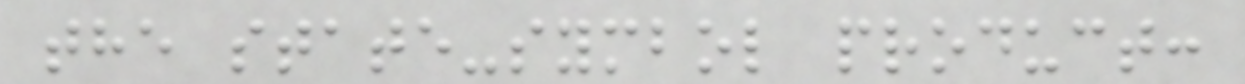the state-symbol product:
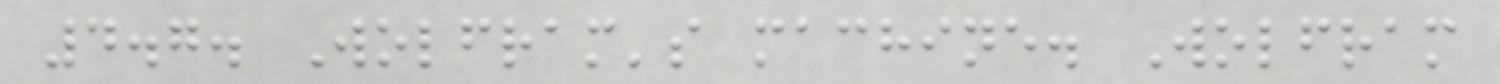4.7. Wolfram's machine. Wolfram
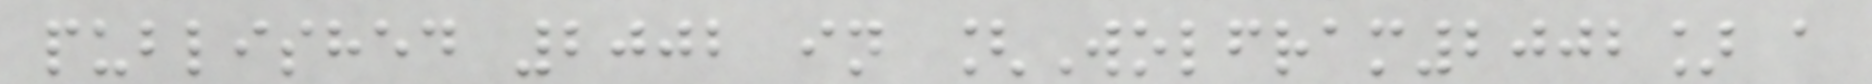published 2002 in [Wolfram2002] a
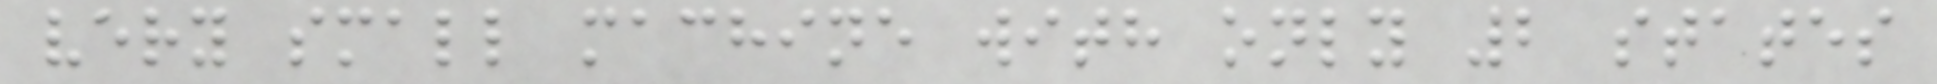very small machine with only 2 states
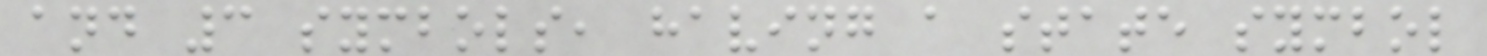and 3 symbols, having a state symbol
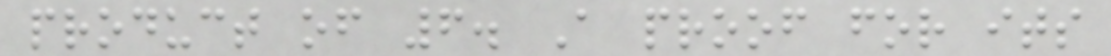product of 6. A proof for its
